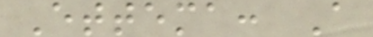Ettema: A
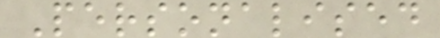Personalised
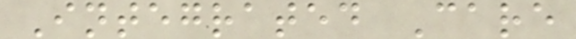Integrated Care
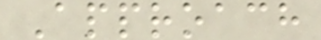Approach
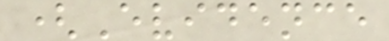(Evidence
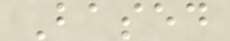Based
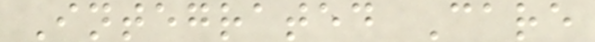Integrated Care
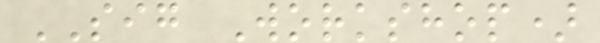SIG Workshop)
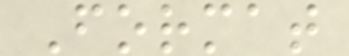Format
